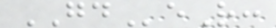GDeR:
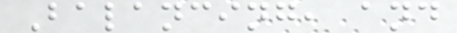Balancing, and
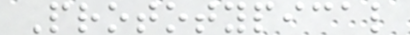Prototypical
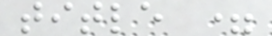title =
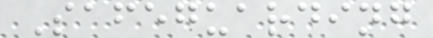Safeguarding
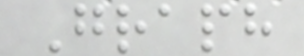Graph
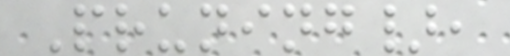Pruning},
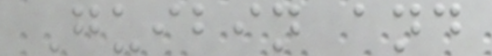Guibin and
